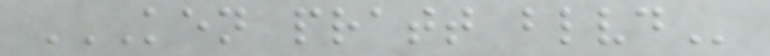KEN PRATT BLVD
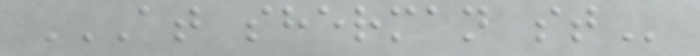AT SHERMAN ST
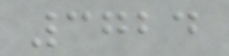3724
